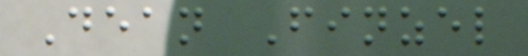Dean Finzel
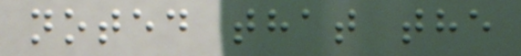noted that the
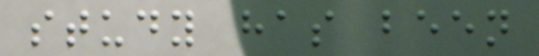study has been
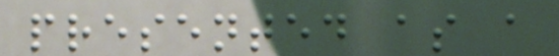presented as a
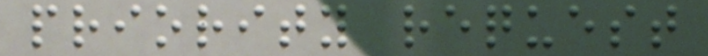priority request
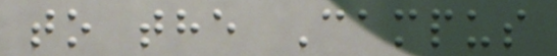to the Campus
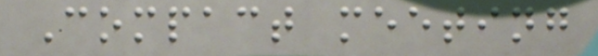Compact meeting
